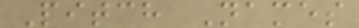Pitch Names
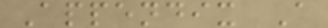Appendix A
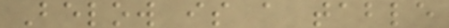Below is a table
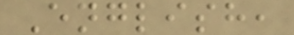English,
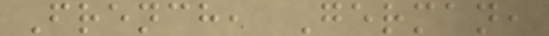French, German,
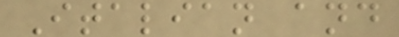Italian and
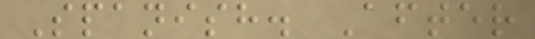Spanish. After
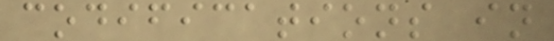codifications in
